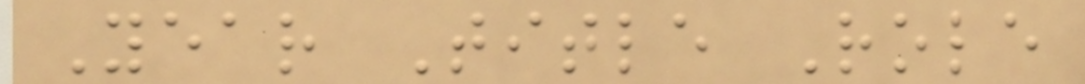Year Title Role
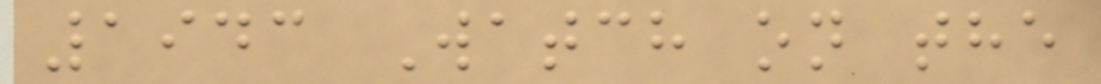1943 Watch on the
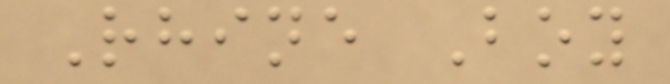Rhine Boy
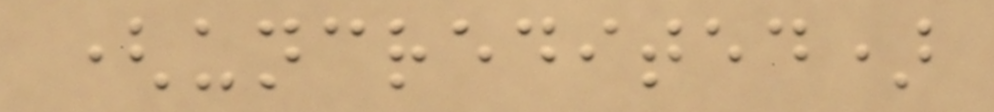(uncredited)
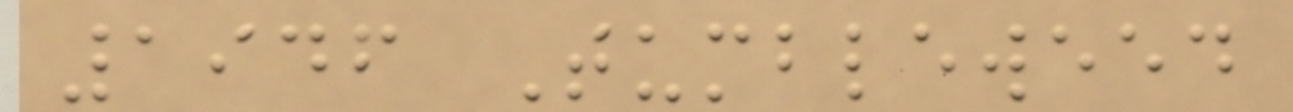1946 Tumbleweed
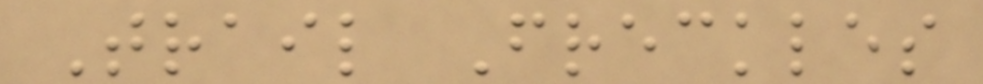Trail Freckles
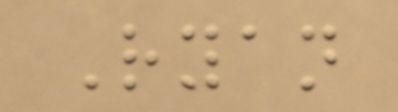Ryan
